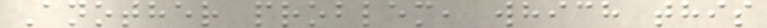Another problem, which this
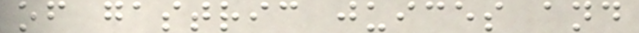of gastric juices and
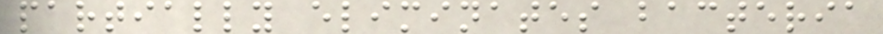partially eliminates bacteria
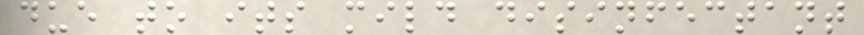due to its mild disinfectant
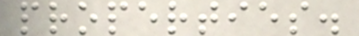properties.
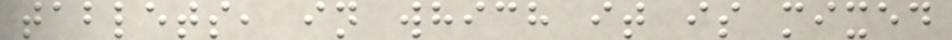tablets, in which it is mixed
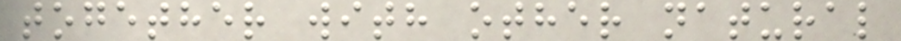together with other natural
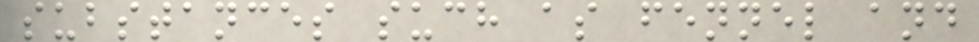substances such as fennel and
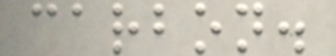carbon.
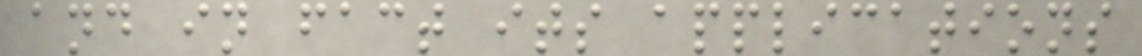and in fact its applications
